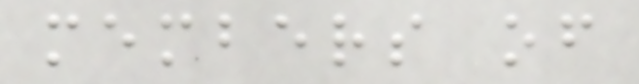members of
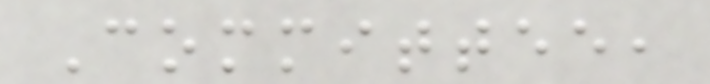Committee,
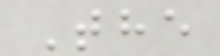The
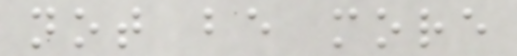not be more
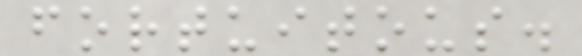fortuitous.
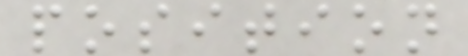position
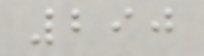290
